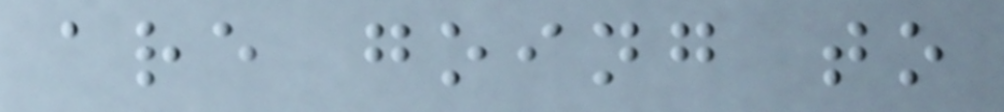are going to
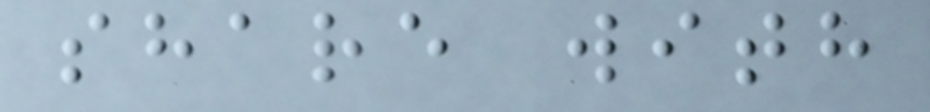share with
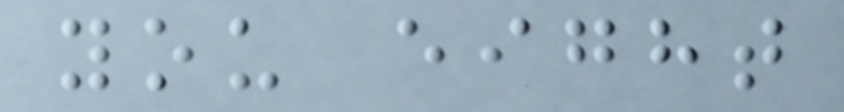you eight
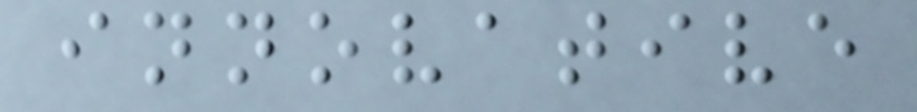innovative
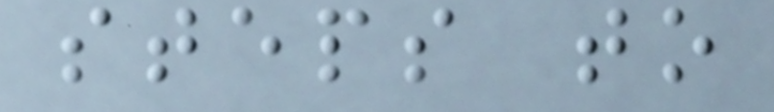steps to
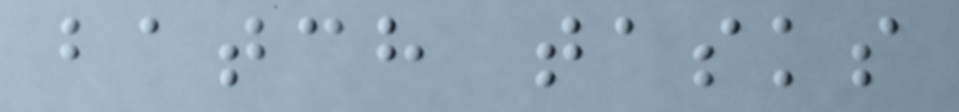batch tasks
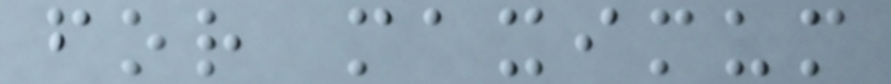for maximum
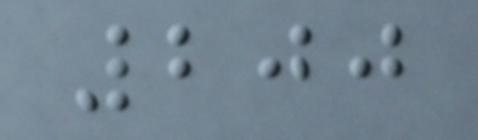200
